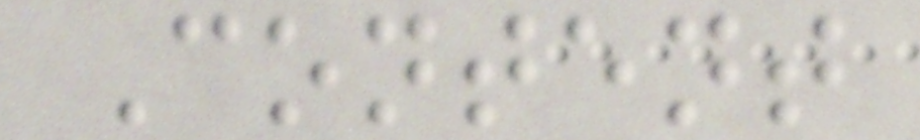Content
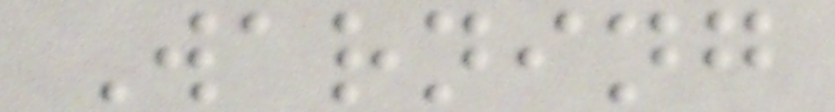Warning
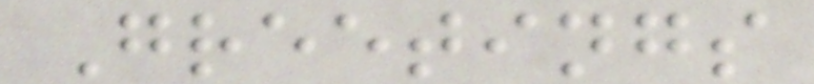Greetings
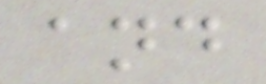and
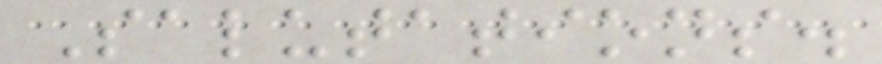Salutations.
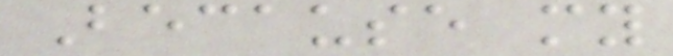Because my
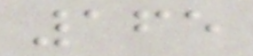165
